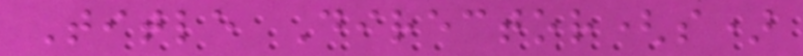Title Director(s)
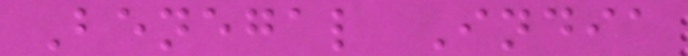Benegal India
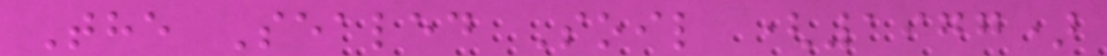The Sealed Soil (1977)
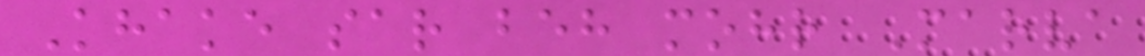Khake sar beh mohr Marva
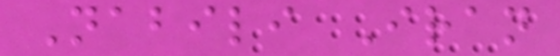Nabili Iran
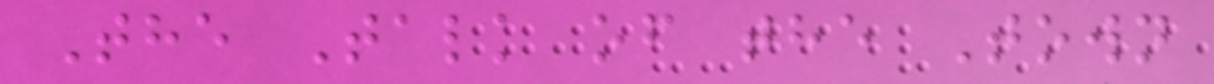The Talk of the Town
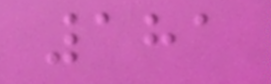181
